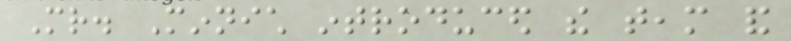Mr. Minnich introduced the team and
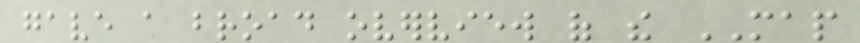gave a broad overview of the MAP
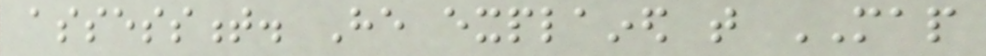assessment. He explained that MAP
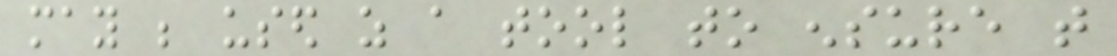may be used as a tool to ensure that
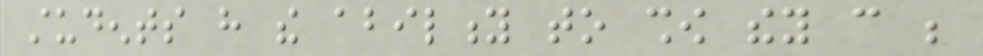students have the ability to show they can be
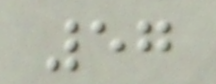57
